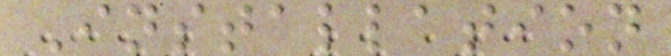Installation
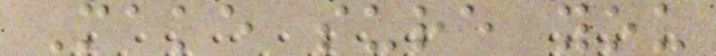Make sure you
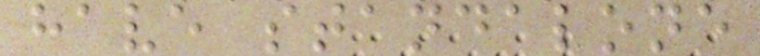have standalone
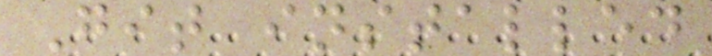Git installed
